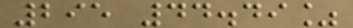295 44.49%
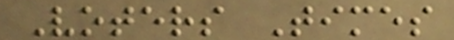Voters Times
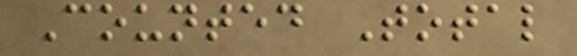Counted Total
